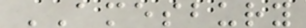AMESBURY
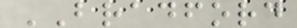BRADFORD
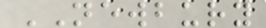NEWBURY
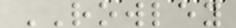ROWLEY
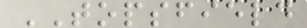TOPSFIELD
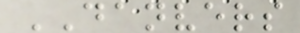DANVERS
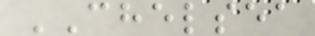CHELSEA
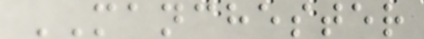MANCHESTER
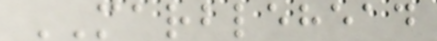MARBLEHEAD
